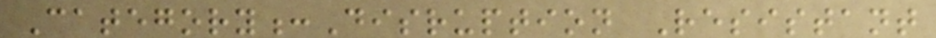Category:Disruption Resistant
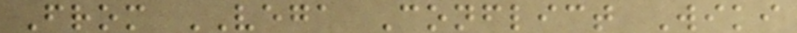From VEGA Conflict Wiki
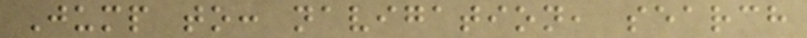Jump to: navigation, search
